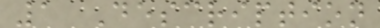1 Description
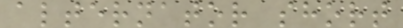alternator short
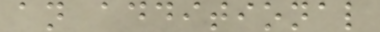an additional
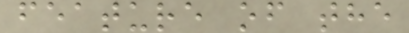feature of the
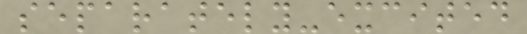separately-excited
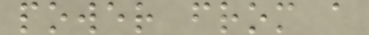power from a
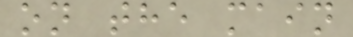on the main
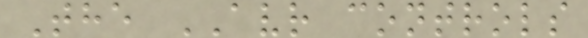The AVR controls
